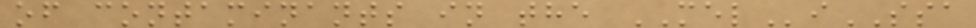of contaminants in the MELiSSA
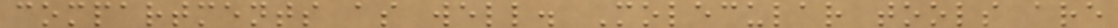compartments as well. Molecular tools are
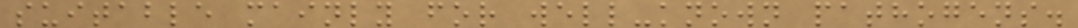suitable mainly for well-known pathogens.
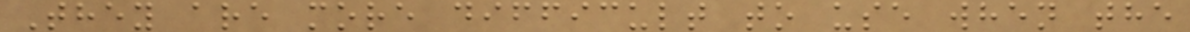They are more difficult to use when the
